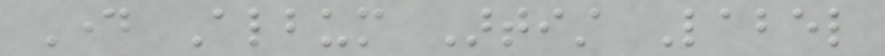Day Album Artist Label
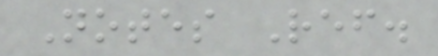Notes Ref.
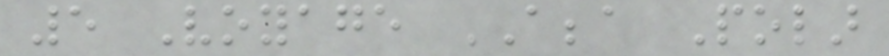5 Voyage ABBA Polar
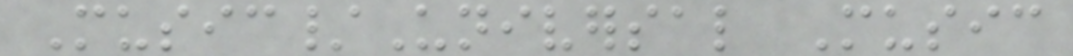Music/Universal Music
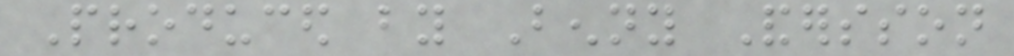Produced by Benny Andersson
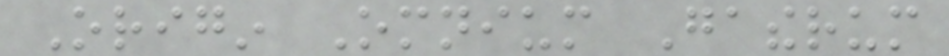Origin Omnium Gatherum
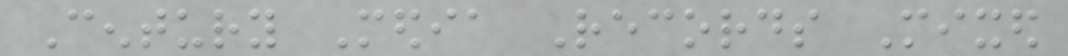Century Media Records Mixed
